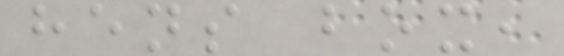hens box,
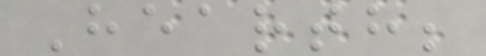Hearth;
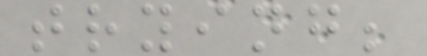trying;
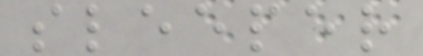sleeper
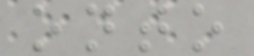onto
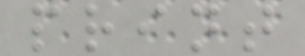print
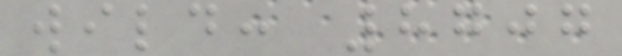wild: 8707
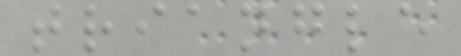triangle
